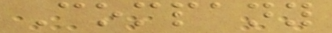Company
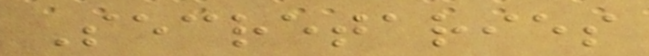Secretaries
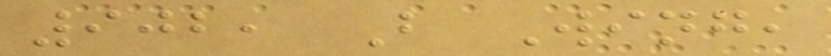902, B Wing,
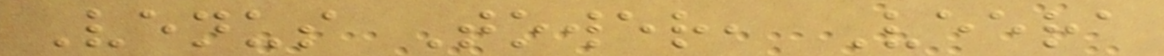Venus Tower, Veera
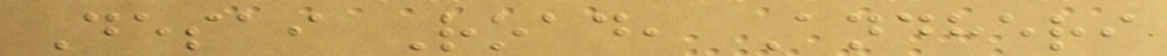Desai Road, Andheri
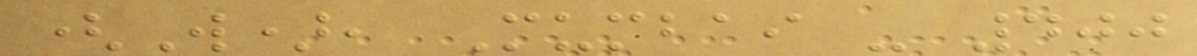(W), Mumbai - 400
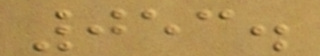053.
